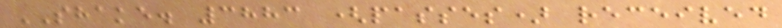SHAKE. 3883 (passes) received
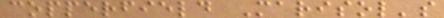copperfield Marisol's
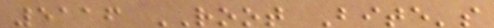5116 ROOT Bite's
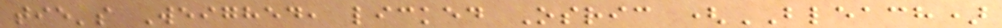tie's Weighed, licked Osric (BLEACH)
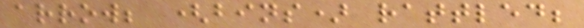arrow; (bins) rattled;
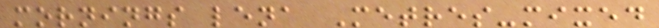mornings lena Metres-mixed
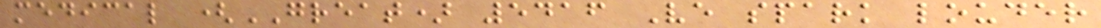medical (GREAT) 5416 Ve spark louder
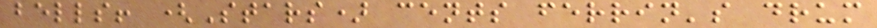bells! (Stars) cents ferrin's drum
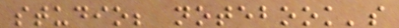studio; notebook's
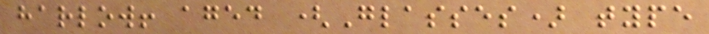harlow! aged (Glasses) type
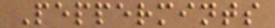Peppermints
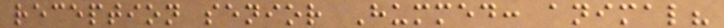reception senior Hummed: animal?
